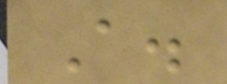A.
